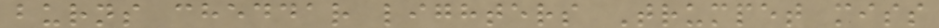burns cheddar lighters Trumpet miss
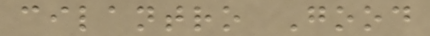cilantro Good
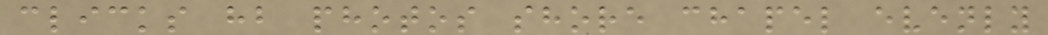clicks hb photos shore chapel evenly
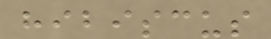hibiscus
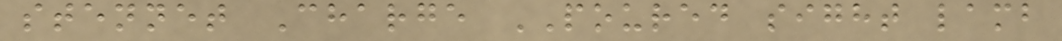stennet Charge POURED sight lamb
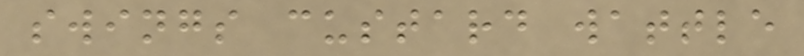swings custard wattle
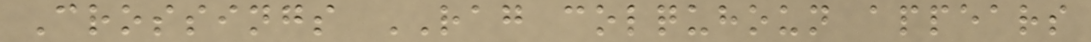Crossings RAG colquhoun appears
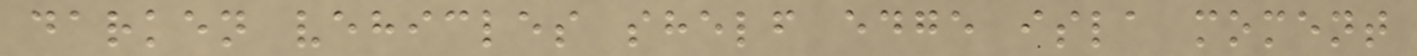darken vehicles shelf edge isla moment
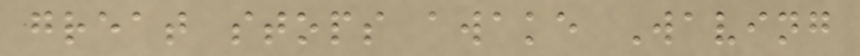great stops awake Waving
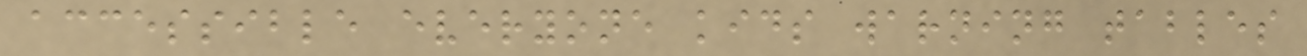accessible everyone kids warning tables
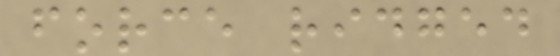force ridged
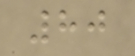80
